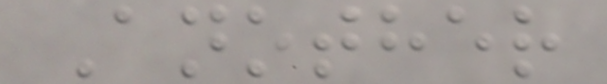Another
